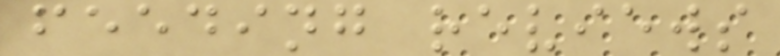feeding reviews
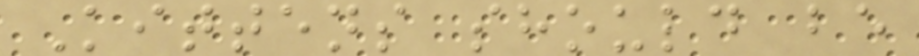Kittens should be
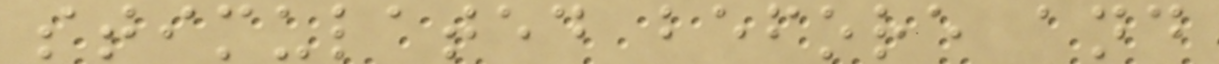stimulated before and
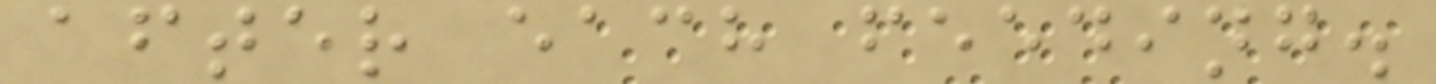after each feeding.
